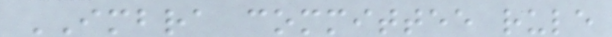IMBRA committee rule
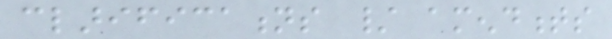clarifications / amendments
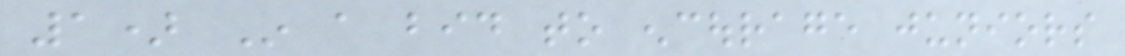1) In a bid to encourage juniors
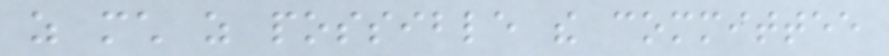as much as possible the committee
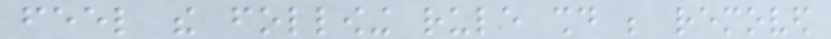feel the following rule should be removed
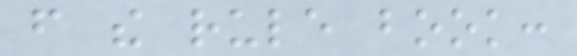from the rule book:
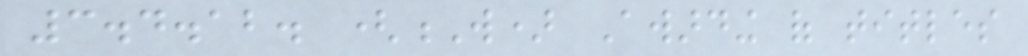3.4.12. (W) Awarding of titles
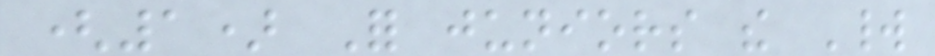(1) For juniors the World
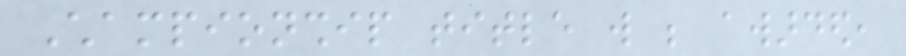Championship title will be awarded,
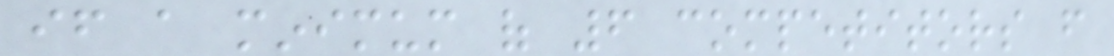if a minimum of 6 competitors from
